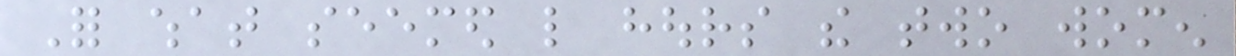For what seemed like hours the two women
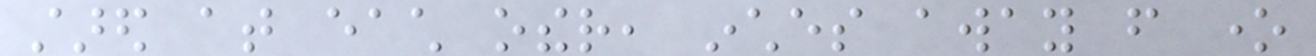stared at each other, inches away from one
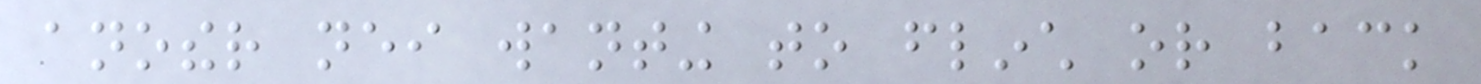another neither wanting to flinch or back
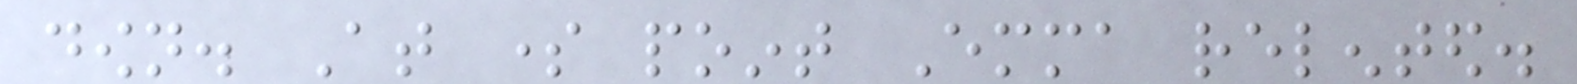down. At some point Emma relented.
